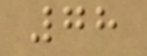78
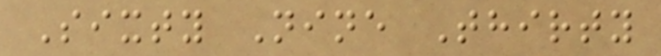Sixty Nine Thirty
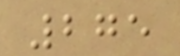275
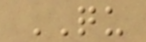QU
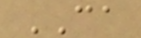CA
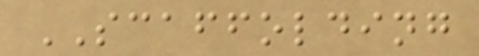SCAFFOLDING
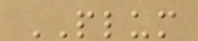PLUM
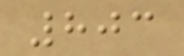803
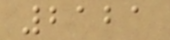2121
